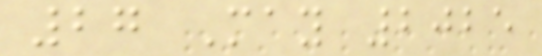27 May 2025
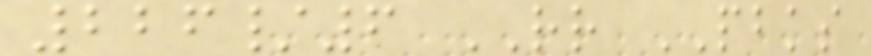226/6 RR PBKS
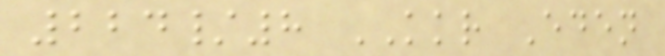224/8 KKR Eden
